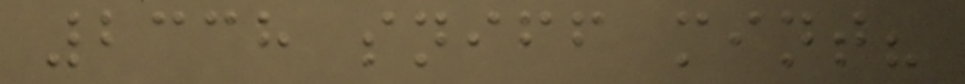2338 sniff mint?
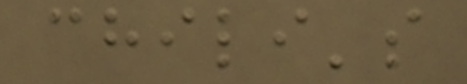chili's
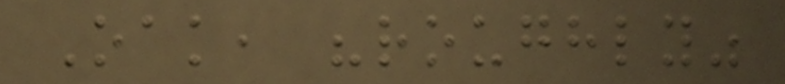Oak, "roughly"
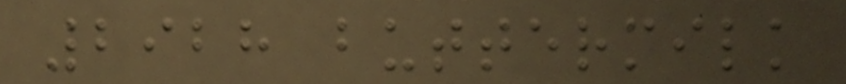2928 buttermilk
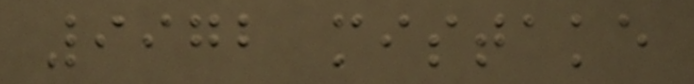9972 mistake
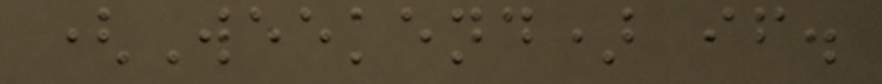(Weekend) if.
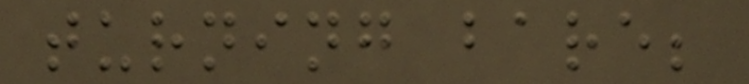turning bare;
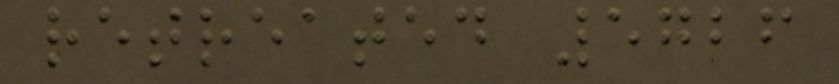retreated 5726
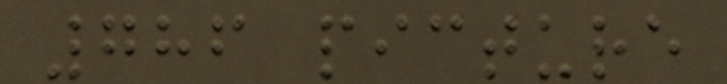786 picture
